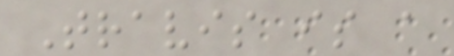Travis is a
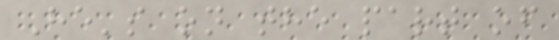He's on the part of
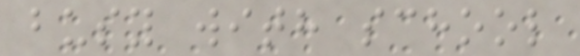busy with school
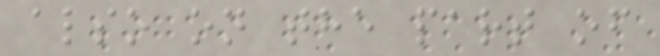also on the part of
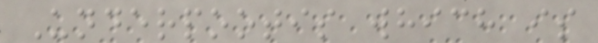Underpootis which is
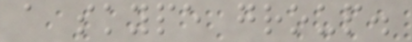a skype group.
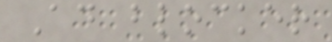Ad blocker
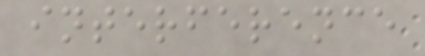interference
